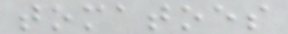tomatoes
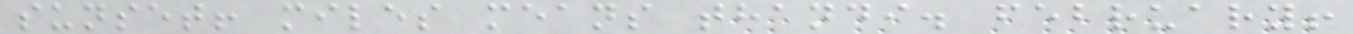sunset! miles means thandi. february!
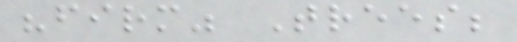"firm" Trees;
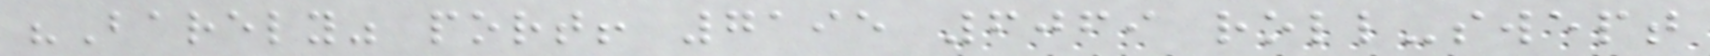"Barely" port! 7195 6069 roll-swept
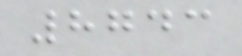8743
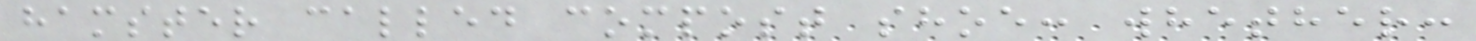hamster called compost shoe: whether:
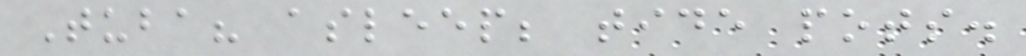Tuba? asleep; tide pots.
